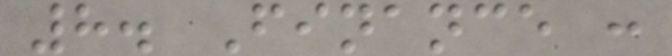8. Finance :
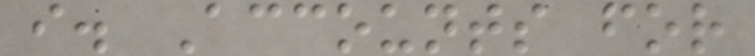i. Accounts for
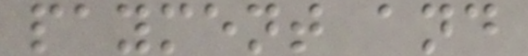payment and
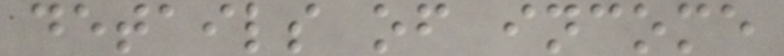details of income
